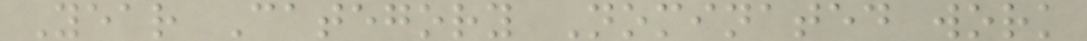Year Category Nominated work
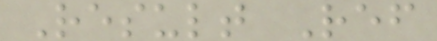Result Ref
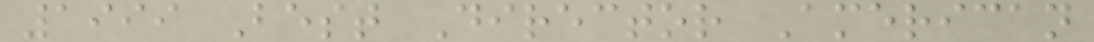1999 Best Director American
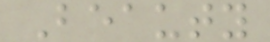Beauty
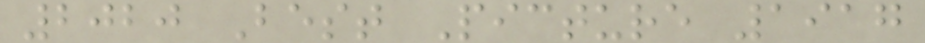2020 Best Picture 1917
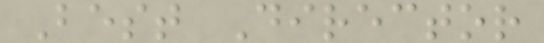Best Director
